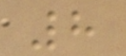8
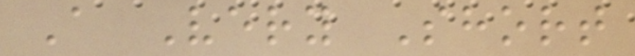A Very Short
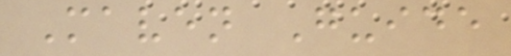Maven Guide
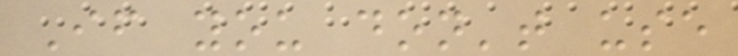If you don't use
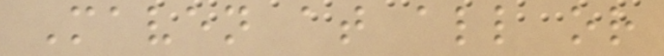Maven at all or
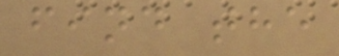find the
